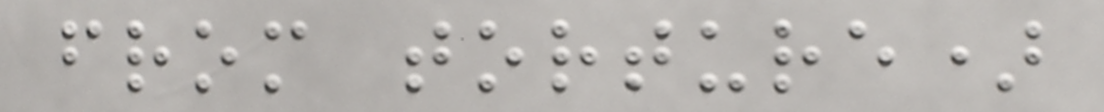from torture)
